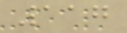117
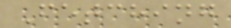Fetching
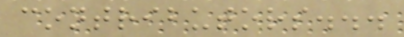contributors...
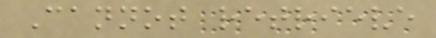Cannot retrieve
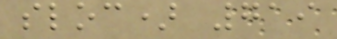sloc) 719
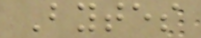Bytes
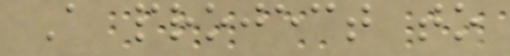A project to
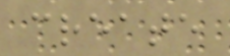create
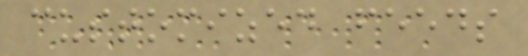customized feeds
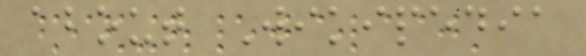about Wikipedia
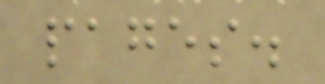pages.
